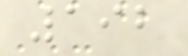192
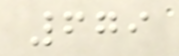679
